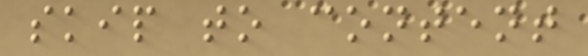skip to content
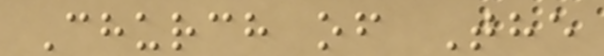Church of The
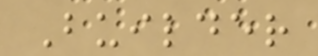Builder
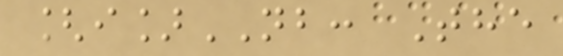[i]NB: The
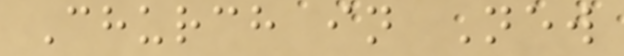Church in New
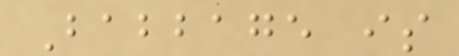Babbage is
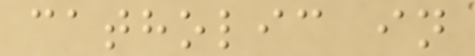catholic in
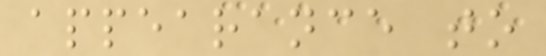appearance to
